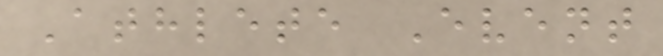Athlete Event
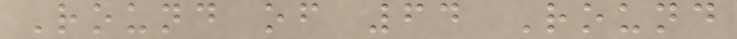Round of 64 Round
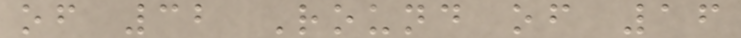of 32 Round of 16
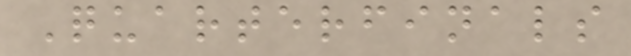Quarterfinals
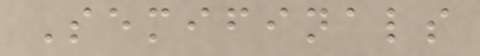Semifinals
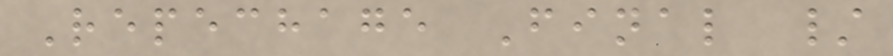Repechage Final /
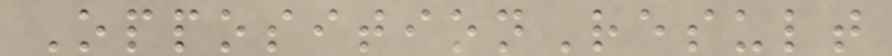OppositionResult
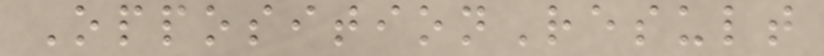OppositionResult
